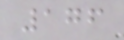176
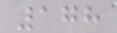178
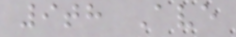9th Ave
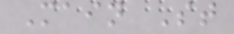Main St
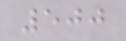500
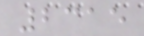2315
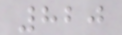820
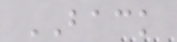BACK
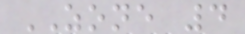ZONE 4
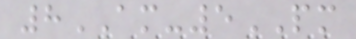8AM-5PM
